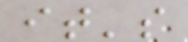it's
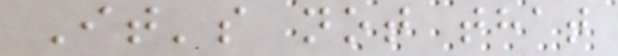It's not that
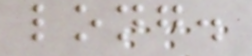long.
